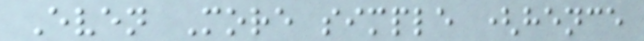Even More simple (hence
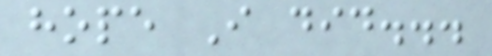hope I did...
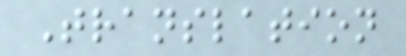Translation
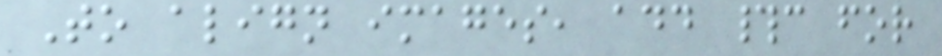To align images, add #c for
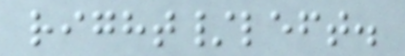right/left.
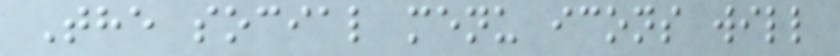The social menu icons will
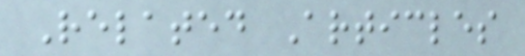Related Articles
